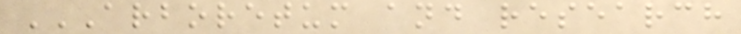ARBORETUM AND RESEARCH
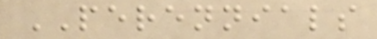PERENNIALS
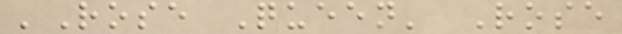'Rose Queen' Rose
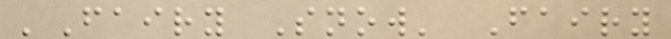'Fairy Snow' Fairy
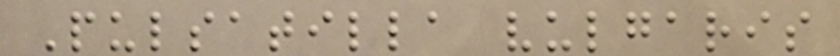Pulsatilla vulgaris
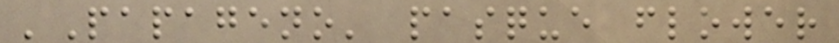'Papageno' pasque flower
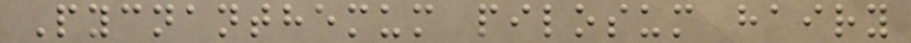Pycnanthemum pilosum hairy
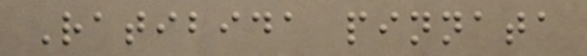Ratibida pinnata
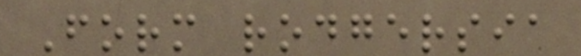Form rodgersia
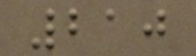210
